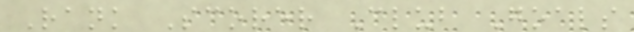Rank Scorer Club Goals
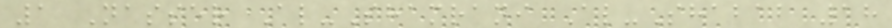1 Nasser Al-Shamrani Al-Shabab 18
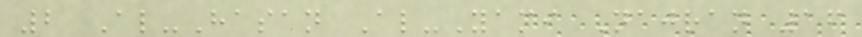2 Al-Hasan Al-Yami Najran 16
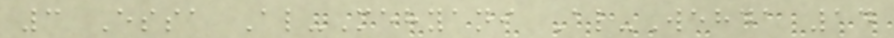3 Essa Al-Mehyani Al-Wehda 14
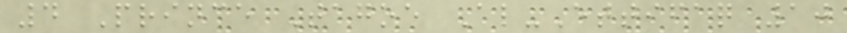4 Prince Tagoe Al-Ettifaq 10
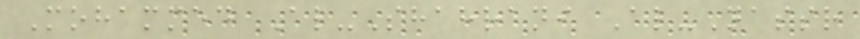Mohammed Al-Shahrani Al-Nassr
